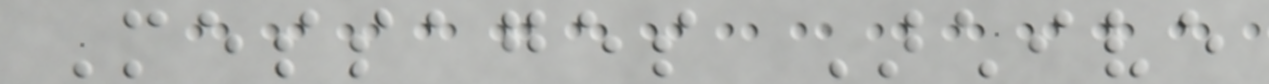Messages Archive
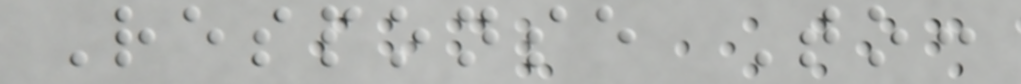Response To:
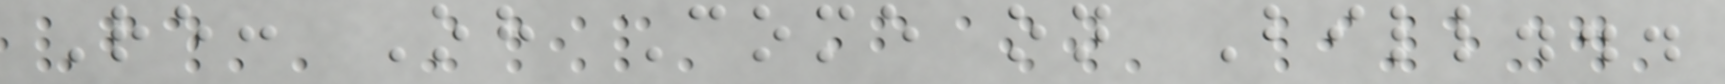Re: Oh Come on Bill...
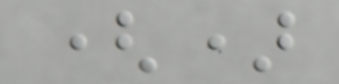()
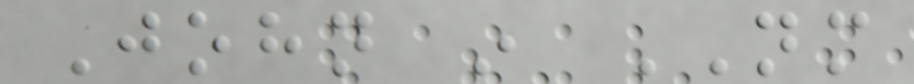John in NM
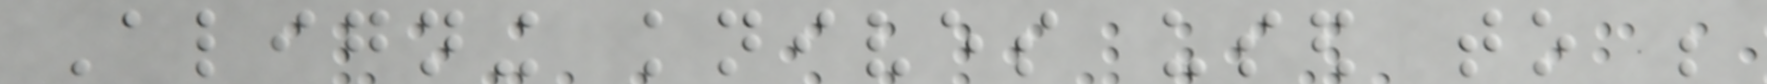Aligning knives used to be
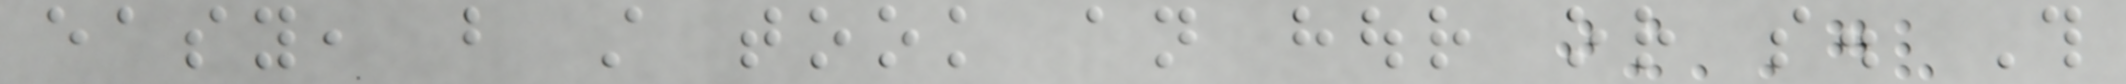easy, but still took an hour or so. This
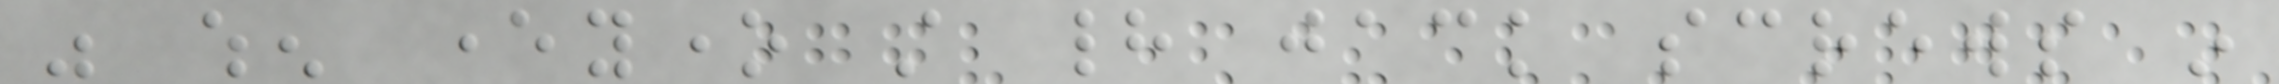was when everyone still had jack screws in
